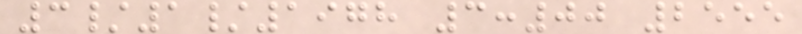3/1/1978 3:00 2555
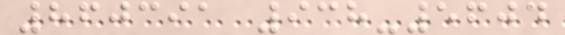860391 938-5604
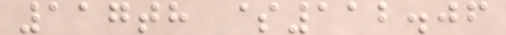117th $112.06
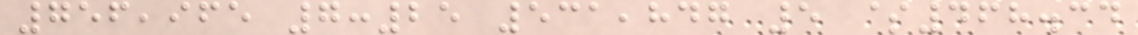756,965 7:25 531,847 5 $468.34
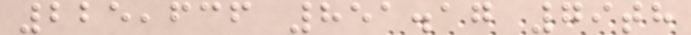225,636 851.17 79th
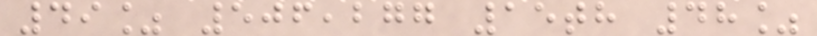49% 506,277 15th 48%
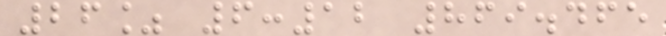26% 6:12 869.465
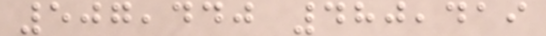507,440 480,419
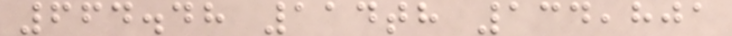664.48 114th 134,801
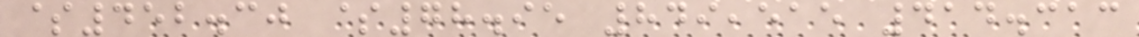$452.30 $78.95 849,515 414.313
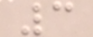3
